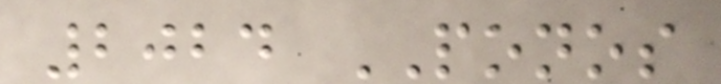2024 PONOS
